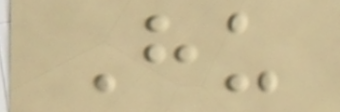Hu
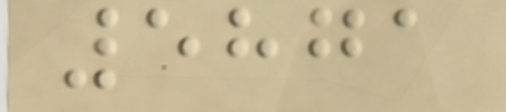5871
